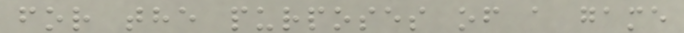for the purposes of a game
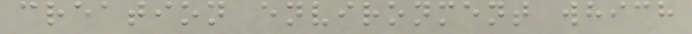creation environment which
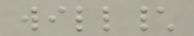will\
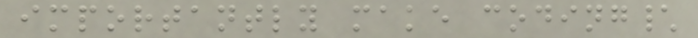importantly make coding\
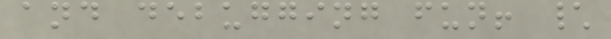and debugging fun! \
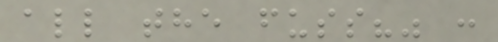all the fuss?" :
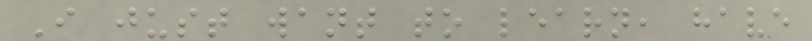I just want to learn, have
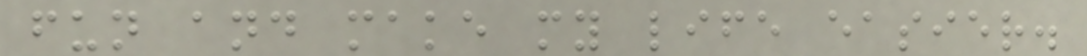fun and make my life easier.
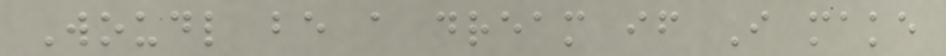Woudl be a dream if I make
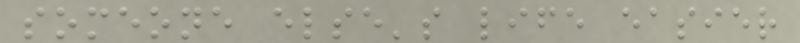someone else's life easier
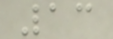13
